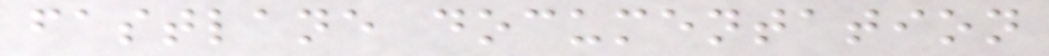fastlane documentation
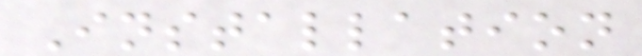Installation
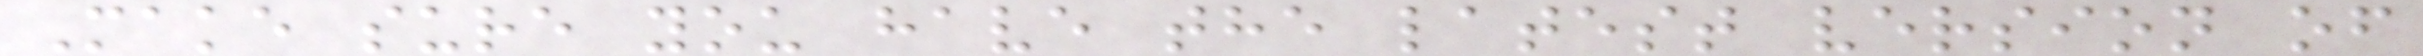Make sure you have the latest version of
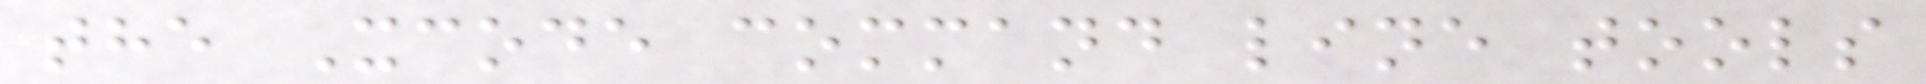the Xcode command line tools
